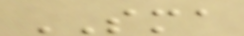SMA
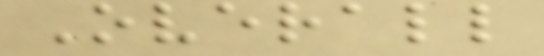Overall
